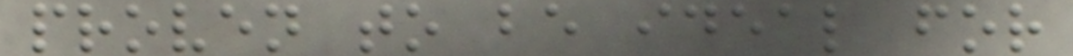proven to be ideal for
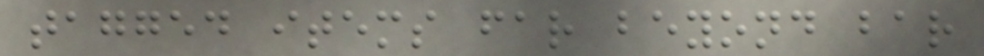tagged items far beyond bar
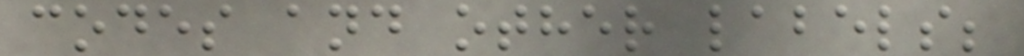codes and other labels;
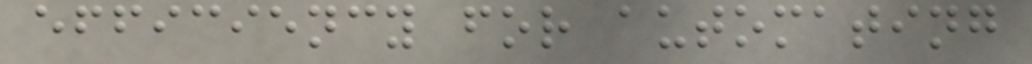efficiency for automating
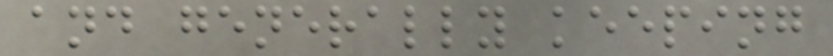and generally keeping
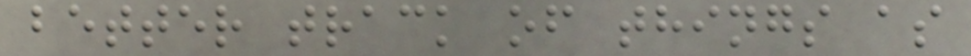better track of things as
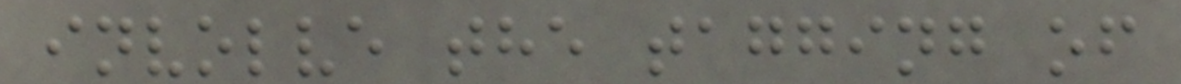involve the tagging of
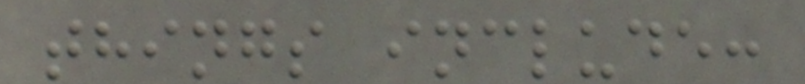things include:
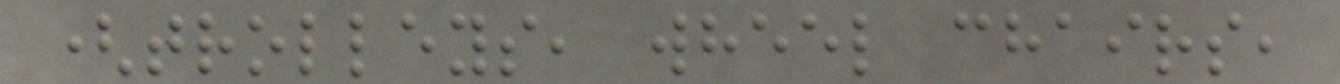(trolleys, wheel chairs,
